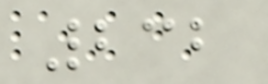232
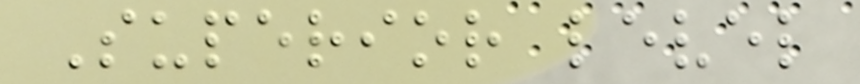Superior level
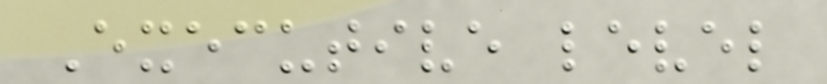Executive level
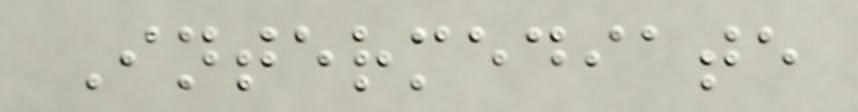Intermediate
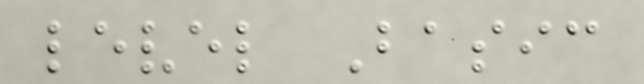level Basic
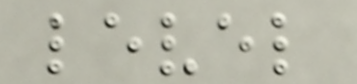level
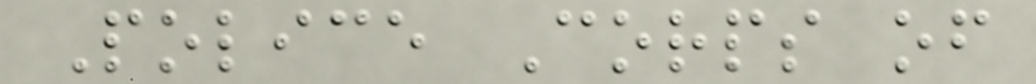Police Corps of
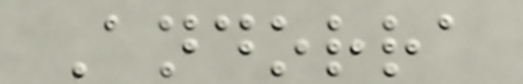Andorra
